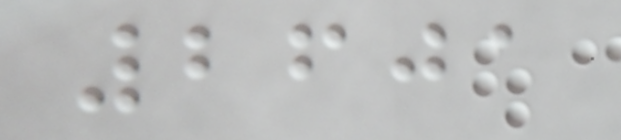2601
